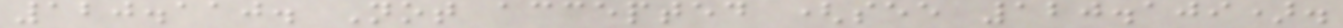120.110. Not accepted (see 120.109).
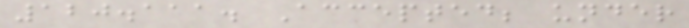120.111. Accepted; under
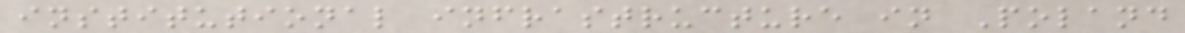institutional infrastructure in Poland
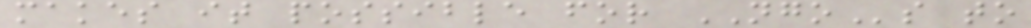makes it possible for NGOs to
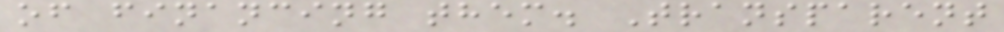of financing them. Transparent
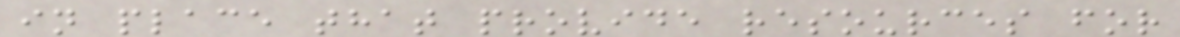in place that provide resources for
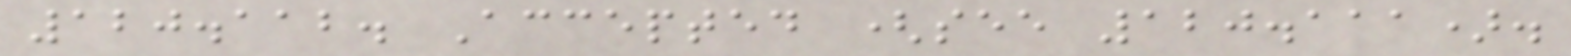120.112. Accepted (see 120.111).
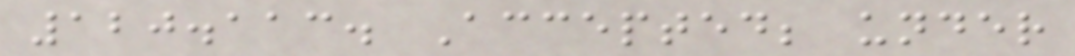120.113. Accepted; under
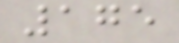175
